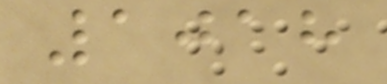1018
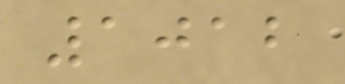1012
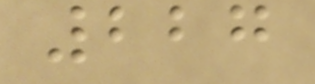227
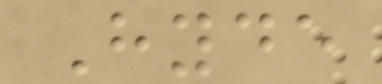Hyde
